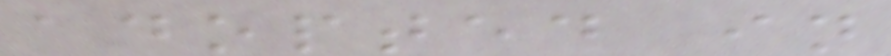adopted in
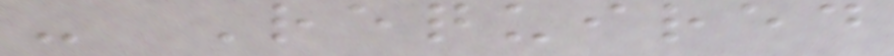- Required
